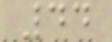44
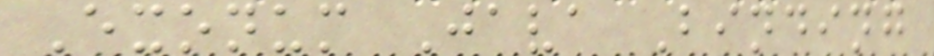Exonum Java Binding
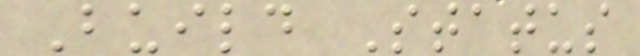Build Status
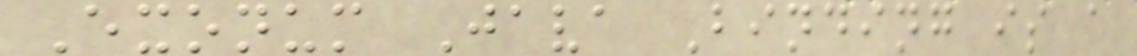Exonum Java Binding is a
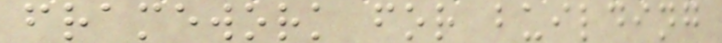framework for building
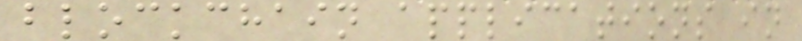blockchain applications in
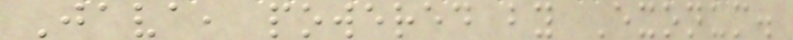Java, powered by Exonum.
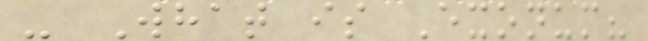- What is Exonum?
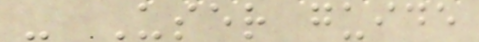- User guide
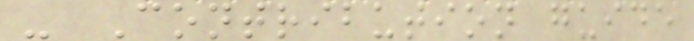- Contribution guide
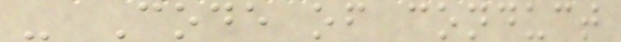- Code of conduct
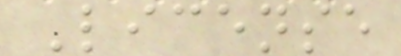License
